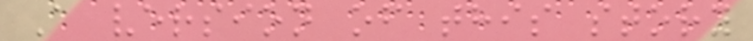A version of this story
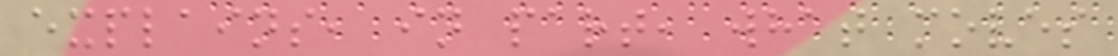explains, in part, what moves
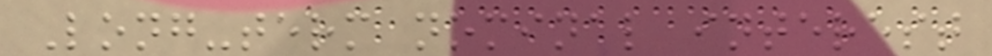Long-term nominal interest
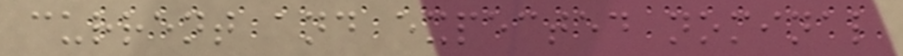current and expected nominal
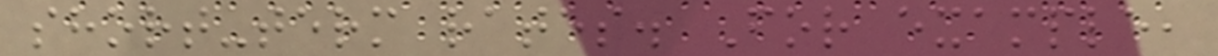short-term rates. For example,
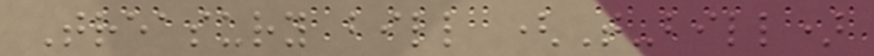Treasury bill (T-bill)
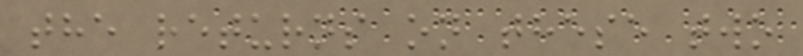the returns on these two
